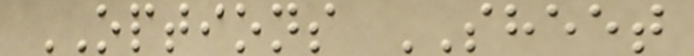OPTIONS SHEET
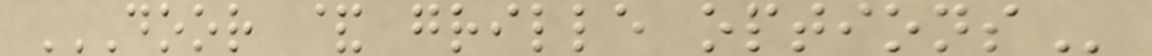DOOR & GRILLE OPTIONS
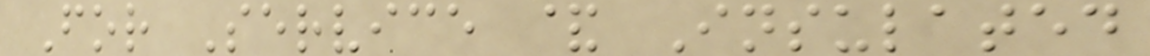For Service & Insulated
